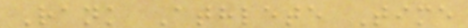Rank Athlete Time
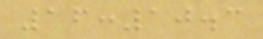16:10.3
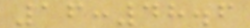16:48.6
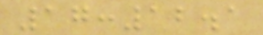17:12.1
